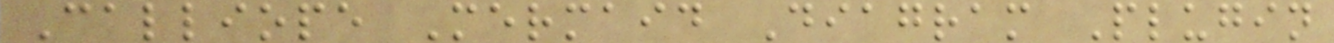Calliope Mermaid Diagram Plugin
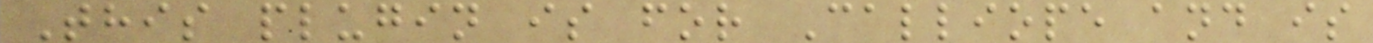This plugin is for Calliope and is
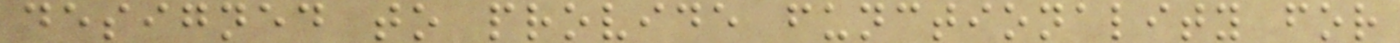designed to provide functionality for
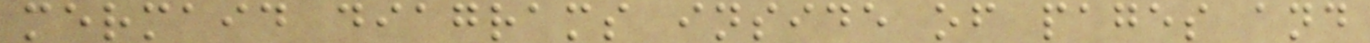mermaid diagrams inside of pages and
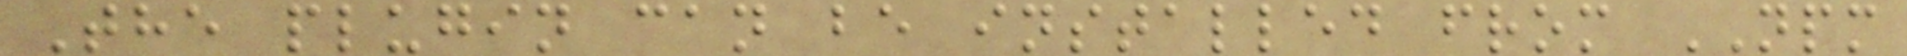The plugin can be installed from NPM
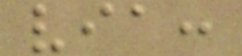via:
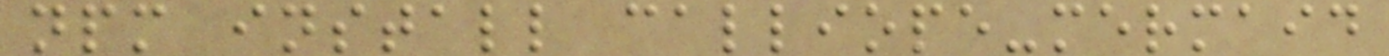npm install calliope-mermaid
